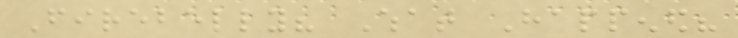Firebelly? What Happened?
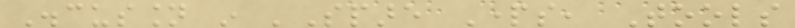Discussion in 'Spare Parts, Tools
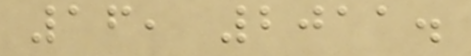16, 2011.
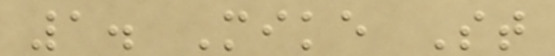1. Mike St
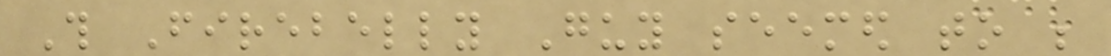This Firebelly Guy seemed to be
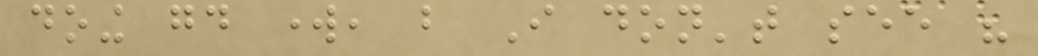doing good work, but I don't see his
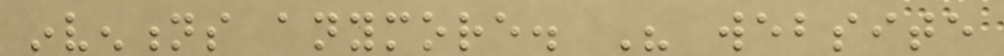inventions anymore. His website
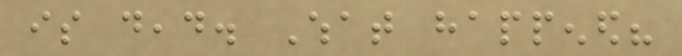is dead. What happened?
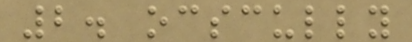2. ocscully
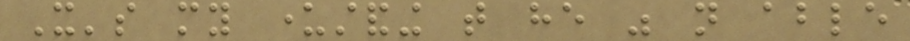It's my understanding that he was not able
